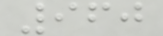960
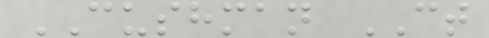CUSHMAN CT
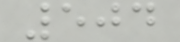504
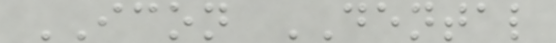ICON DENTAL
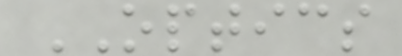OPTICS
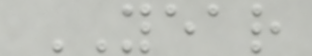YEAR
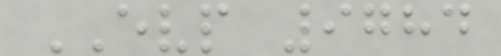EVP 9784
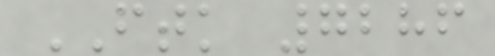FTK 7286
